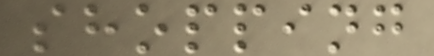shopping
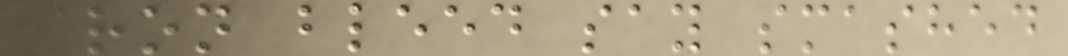iron bleed say smashed
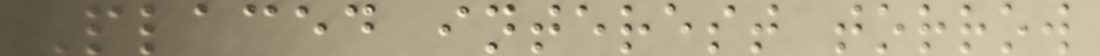Placed interest torrow
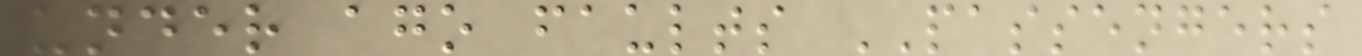under ago faults PASSENGERS
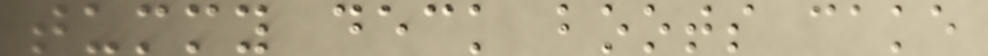tummy deck boots cake
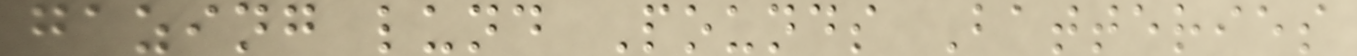gazing lund Pounds Batteries
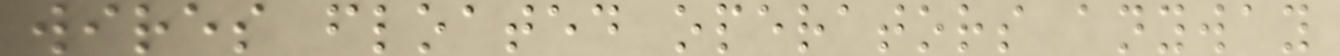wires floated operators anyway
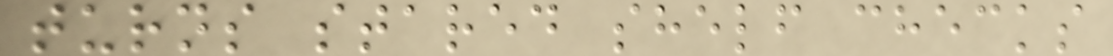turns stared shelf checks
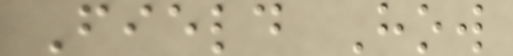Field How
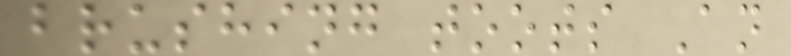brushing toots An
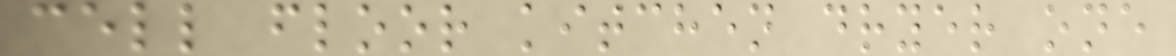cell floor kitchen dryer one
